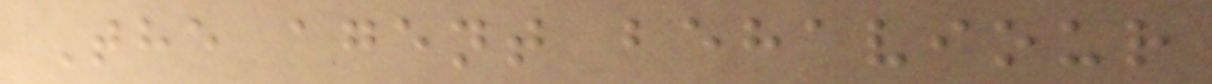The agent behaviour
